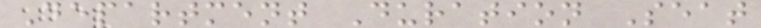Department Duration Seat
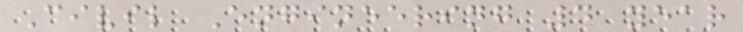Civil Engineering 4 year
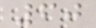60
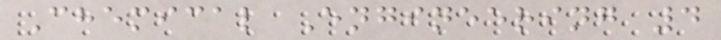Chemical Engineering 4
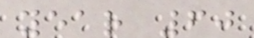year 60
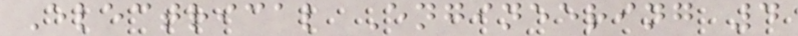Electrical Engineering 4
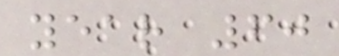year 60
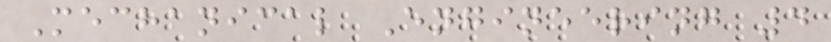Mechanical Engineering 4
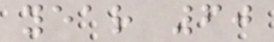year 60
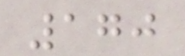170
